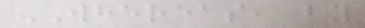WHEREAS, by
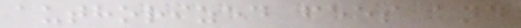authorized fees and
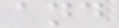and
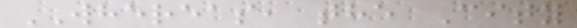WHEREAS, the City
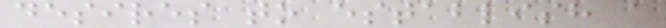desires to establish a
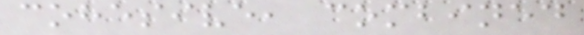cohesive, combined
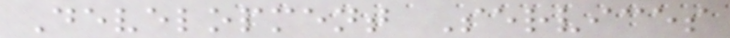Development Services
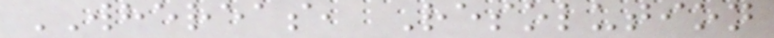WHEREAS, Resolution
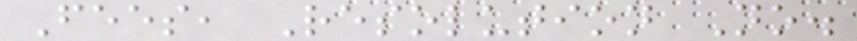Fees, Resolution No.
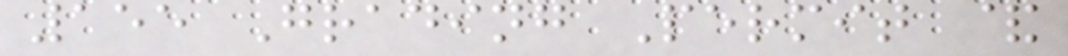155 Grading Permit &
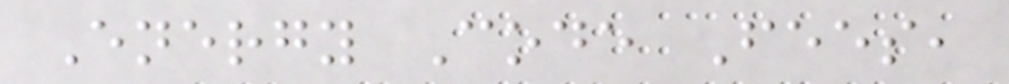Energy Code Fees,
